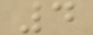4
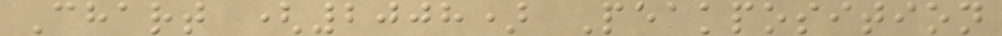Chart (2008) Peakposition
